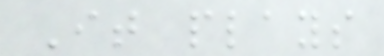It plays
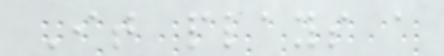It plays a
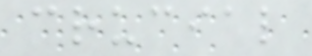crucial
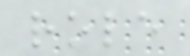role
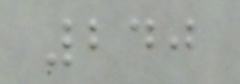240
